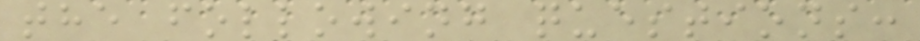the following questions:
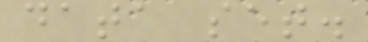data set.
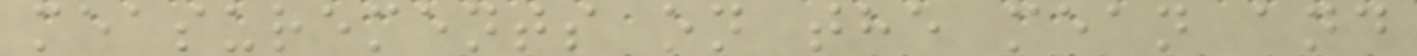measurements on the mean and
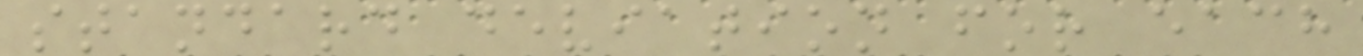standard deviation for each
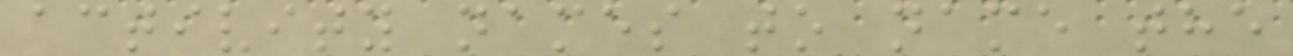activity names to name the
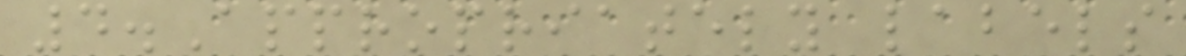4.Appropriately labels
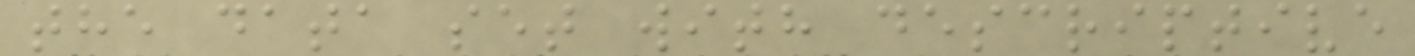the data set with descriptive
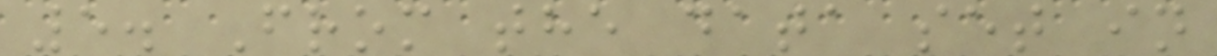5. From the data set in
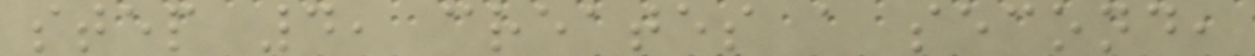step 4, creates a second,
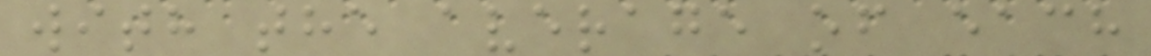with the average of each
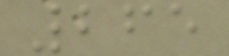265
